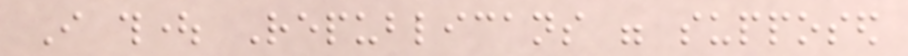I thought Republicans were supposed
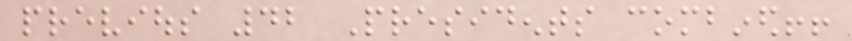previous 42 Presidents combined!!
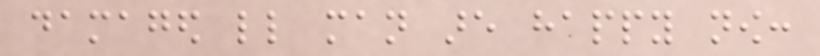damaged little man are happy now:
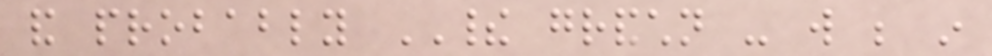and probably THEIR grandchildren - will be in
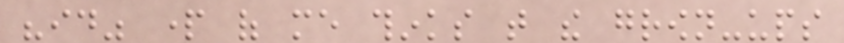"id" part of me thinks that the grown-ups
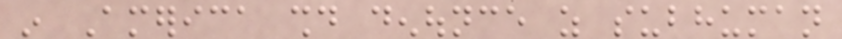in America should denounce as subhuman
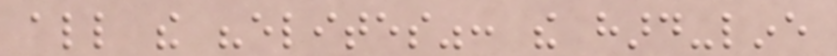all the "elites": the hard-line
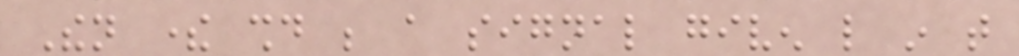Then there should be a signal given like in that
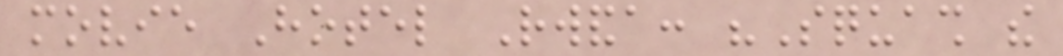movie Hotel Rwanda: "Squash the
